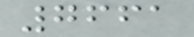7661
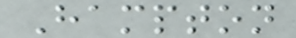Hampton
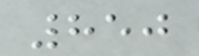850
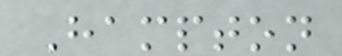Hampton
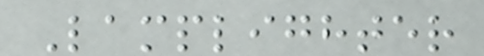Lamplighter
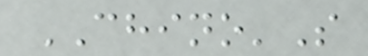CHINO'S
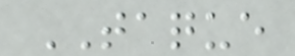TAQUE
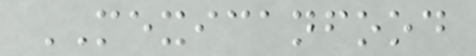MEXICANFOOD
